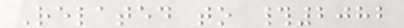Related to #2082
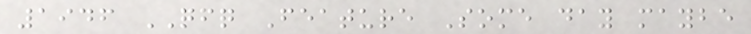1946 QFQ Feature Some day maybe
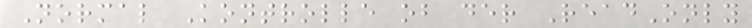Normal Kontrolle ob der ReadOnly
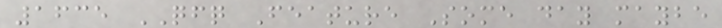1635 QFQ Feature Some day maybe
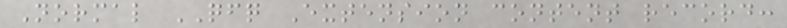Normal QFQ Extension content record:
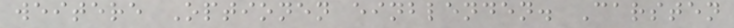weitere Optionen einblenden. Carsten
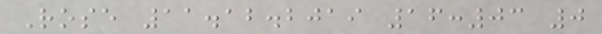Rose 11.12.2019 16:03 0
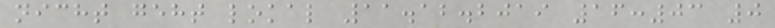nicht geht lokal 11.12.2019 16:03 0
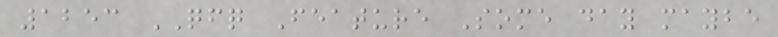1253 QFQ Feature Some day maybe
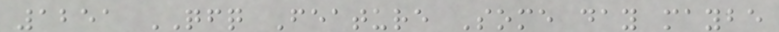1251 QFQ Feature Some day maybe
